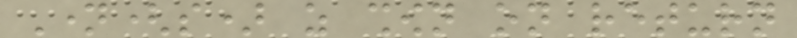Name(s) as shown on return
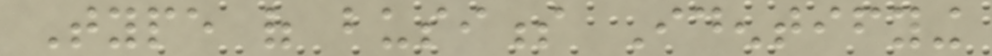Type of business Identifying
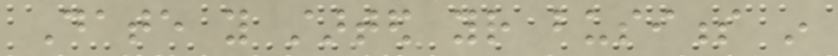Date you started your business in
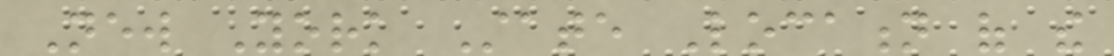New York State Location of the
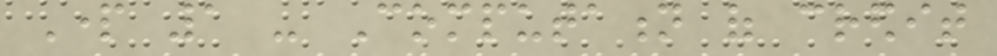Part 1 - Computation of credit
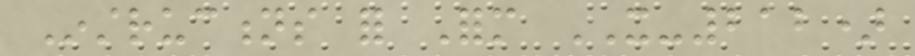Instructions for Form IT-212)
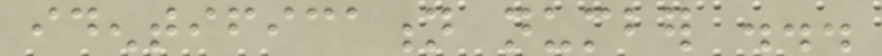identification number ...
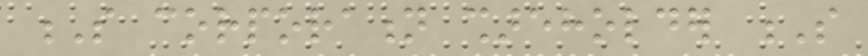S corporation shareholder S
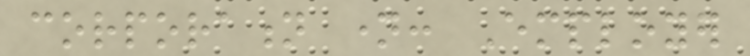corporation name: Employer
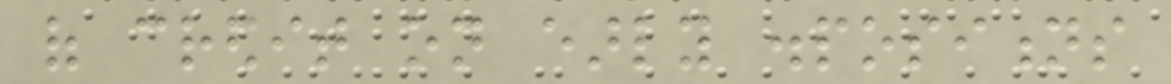of credit on early dispositions
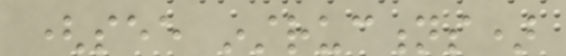(see instructions)
